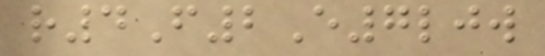r4F2E7ljw
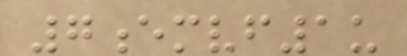7emvf1u
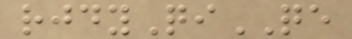rjdyQiQE
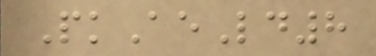PkAeLd8
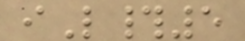iL#5
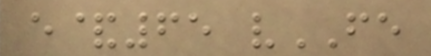e&65 vFE
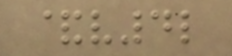&v4l
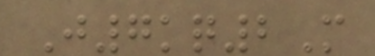J7kq2M
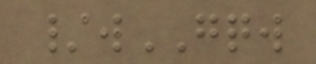/wGQW
